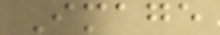Image
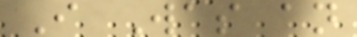I Was an
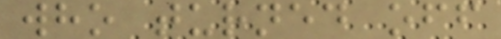who turned off
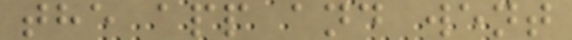the app and went
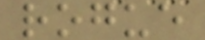rogue
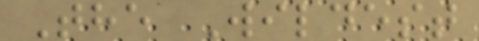The Wildest
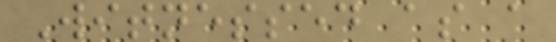Witnessed as a
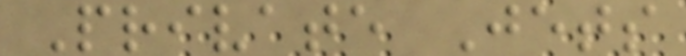Private Jets
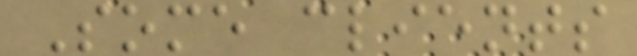Some clients
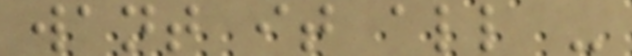want it all -
